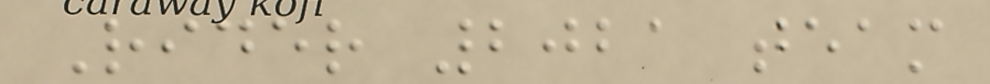Rider 2021 team
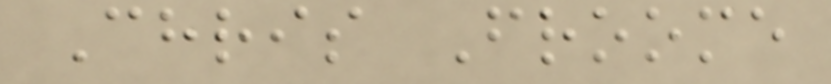Chris Froome
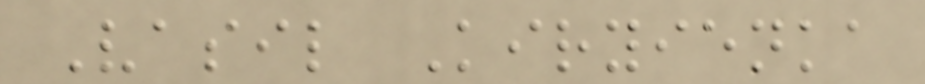Vasil Kiryienka
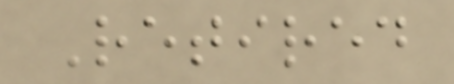Retired
